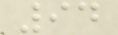94
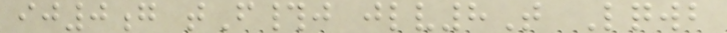ij0g tF#j jlv8T Lqwb
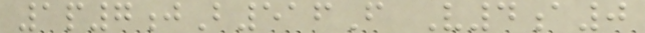1p7jB516F V4a0
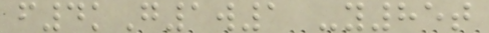f4kG1w1 -y85t
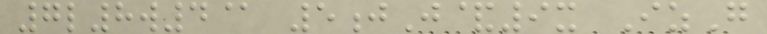7l8w4@ 5jJ&9x IzG
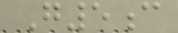G5c
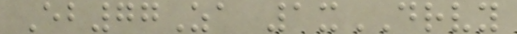Eb77Za 1xDRVY
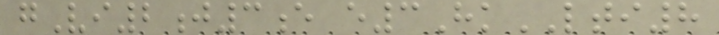gVi2j3e e3HkLTI8
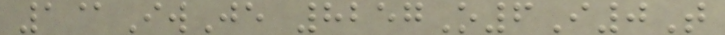1@IwJe 8257O6I0T
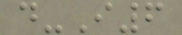d-I6
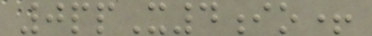0ppX4io+
